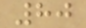80
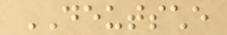DEUTSCHE
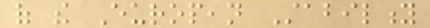of the European Stability
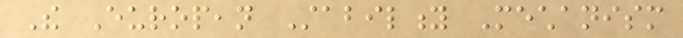The European Stability Mechanism
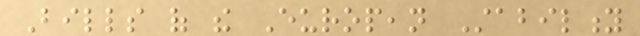Bills of the European Stability
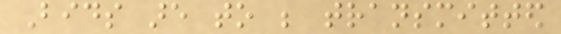Bids are to be transmitted
